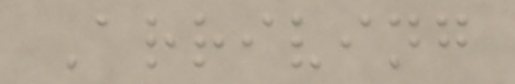Arriving
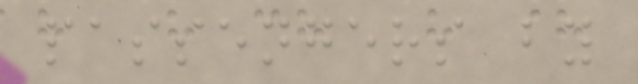passengers by
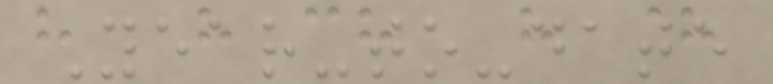Year-to-date
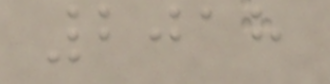2018
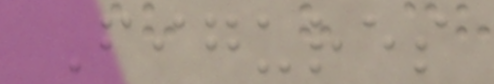Figures
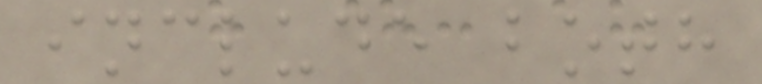include both
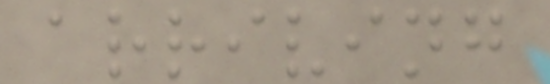arriving
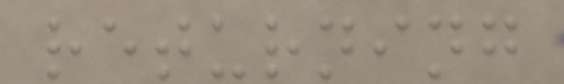returning
